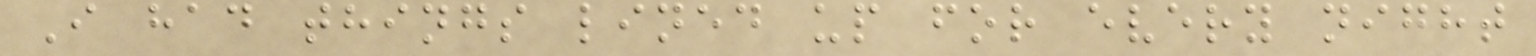I had things lined up for every night
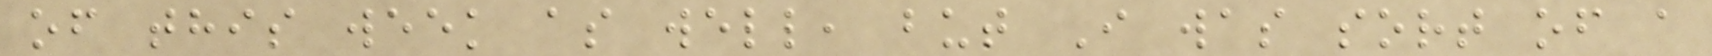of this week as well, but I was sort of a
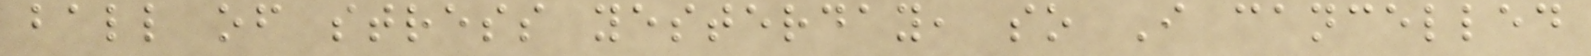ball of stress yesterday, so I cancelled
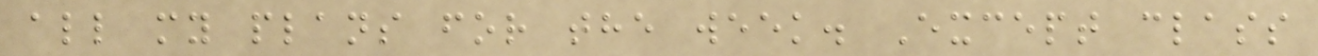all my plans for the week. Except class
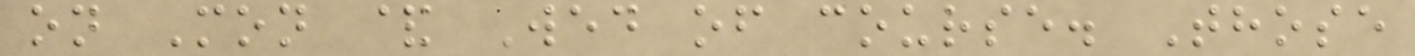on Mon & Wed of course. Those
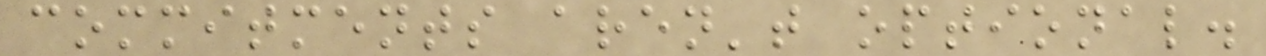commitments aren't optional.
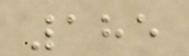185
